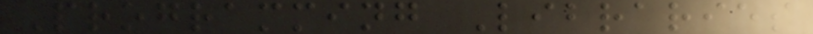Programming Libraries
